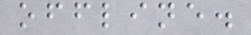offline.
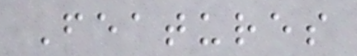Features
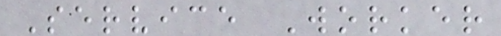Service Worker
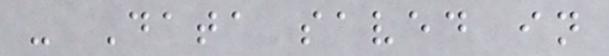- Data saved in
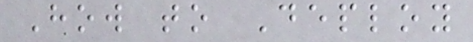How to Deploy
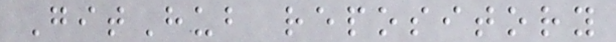GitHub repository
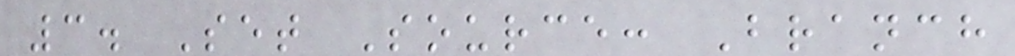3. Set Source: Branch
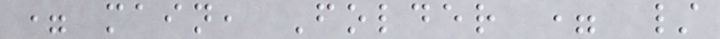= main, Folder = /
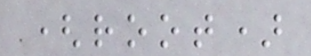(root)
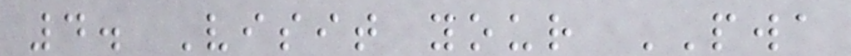4. Visit your PWA
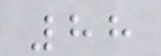88
